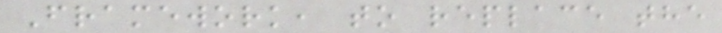Framework, to replace the
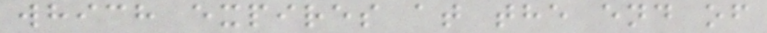which expires at the end of
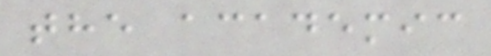the academic
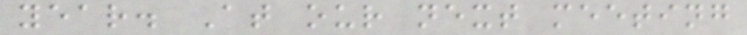year. At our next meeting
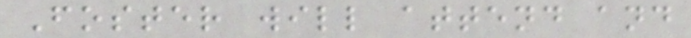Foster will attend and
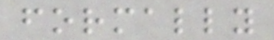formally
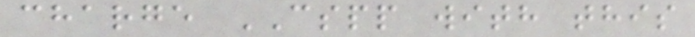charge CSPP with this
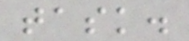task.
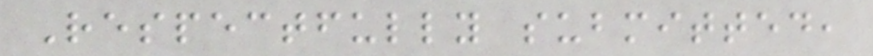Respectfully submitted,
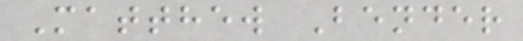Matthew Bender
